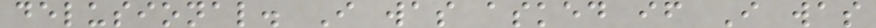delusional. I was asked if I was
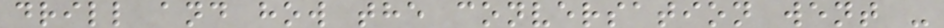drill and how the conversation went -
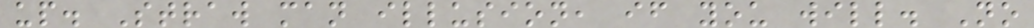up. Straw man illusion, if you will. No
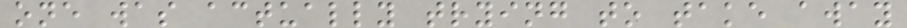one was actually trying to take away
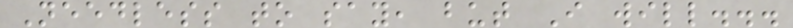Needless to say, but I will...
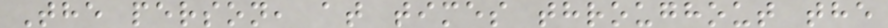The person, at times throughout the
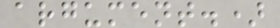argument.)
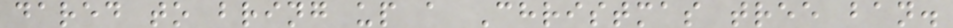dared to bring up a Christmas tree ban.
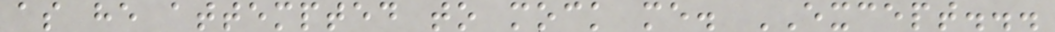as he attempted to mock me. EXCEPT...
